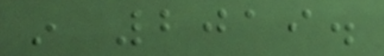in 2019.
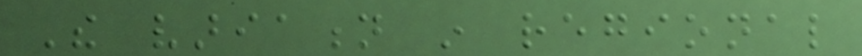The variation in regional
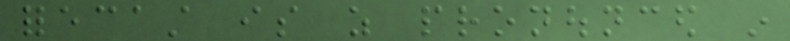forecast is as pronounced in
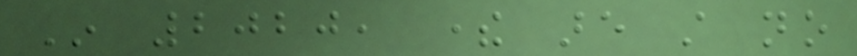In 2020, there are still no
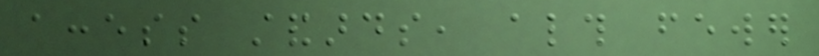access standards, although fewer
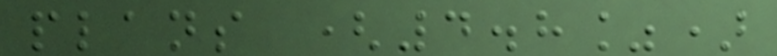plans (4.8%)
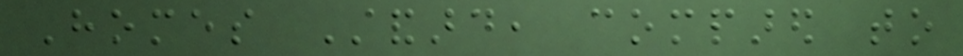Homes Standard, compared to
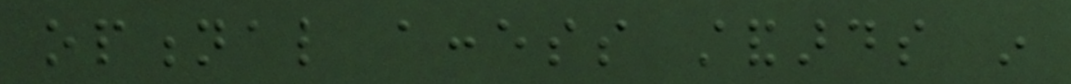optional access standards in
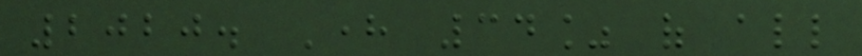2020. Here 34% of all
